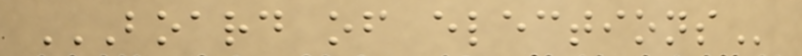BOARD OF ELECTIONS
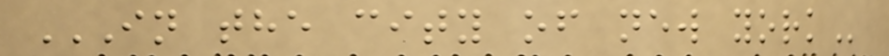IN THE CITY OF NEW YORK
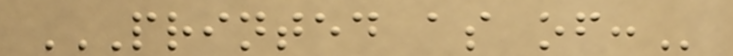PRINTED AS OF:
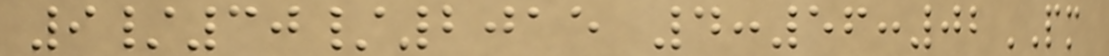9/30/2015 4:56:02PM
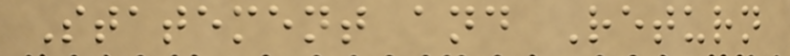Statement and Return
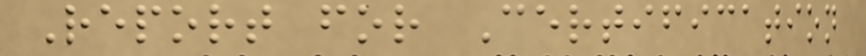Report for Certification
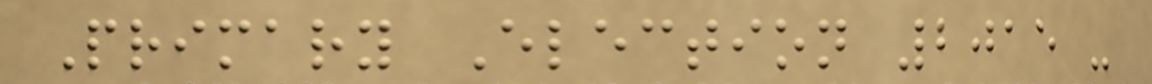Primary Election 2015 -
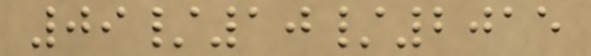09/10/2015
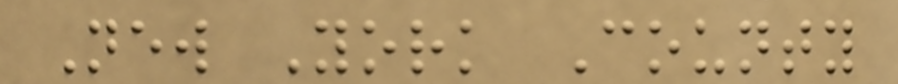New York County
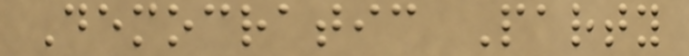Democratic Party
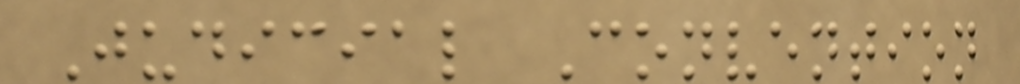Judicial Convention
